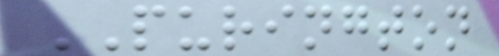PURINGTON
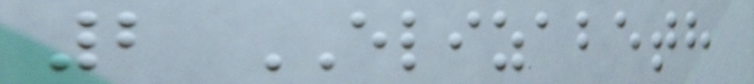2 ELIZABETH
